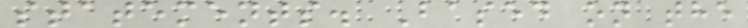statements. Based on the
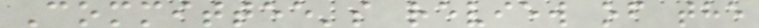Committee's review of the
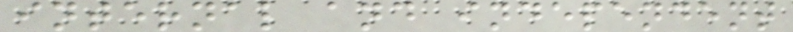internal and independent
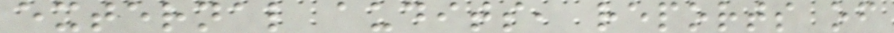external audits, reports of
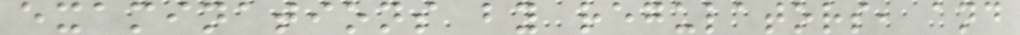examinations by regulators, and
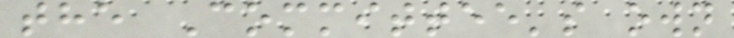the Committee's own
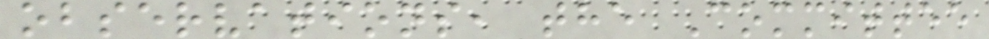observations, the Committee
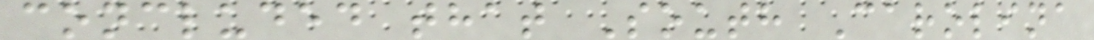concluded that South Carolina
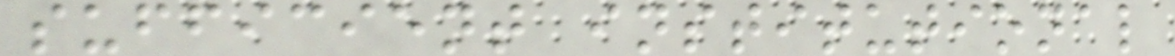sufficient institutional
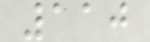110
